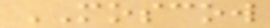MOSCOW
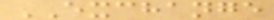EXCHANGE
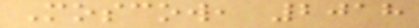Moscow, 2018
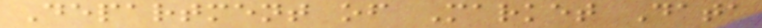Department of Market Data
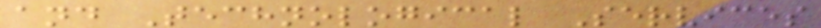and Technological Services
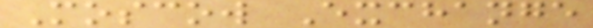Moscow Exchange
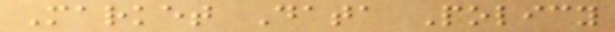Market Data Policy
